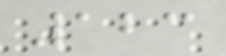123
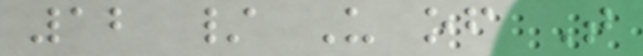12 / U of T
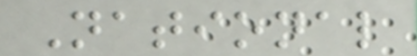National
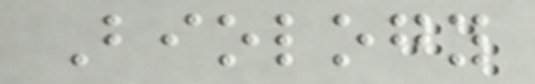Biology
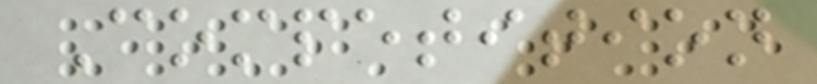Competition
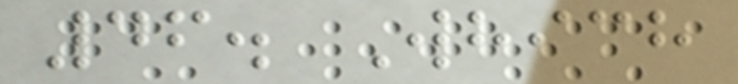46. Which
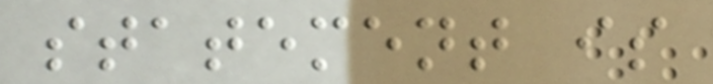statement is
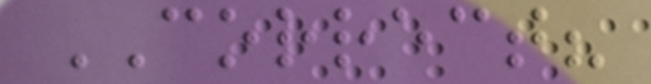CORRECT?
